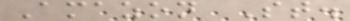Amazon St.
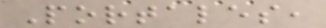Portales,
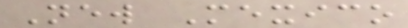New Mexico
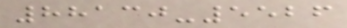88130-5526
